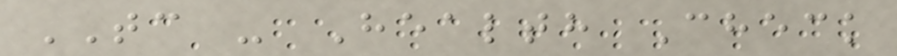TC - Health Check
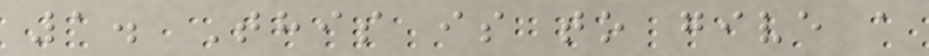1. This is to give a
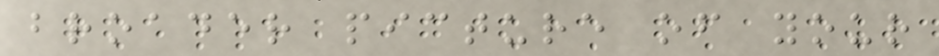broader picture of your
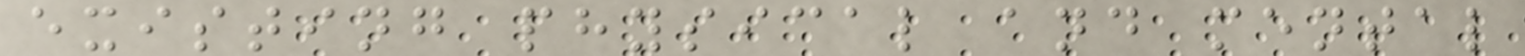existing physical and mental
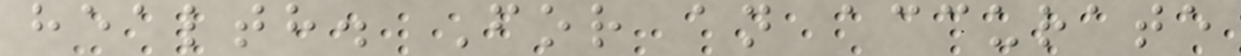health. For an accurate
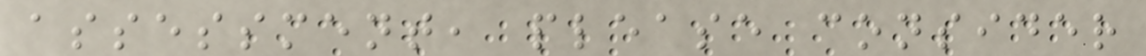assessment, please consider
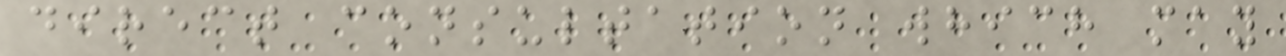direct consultation which may
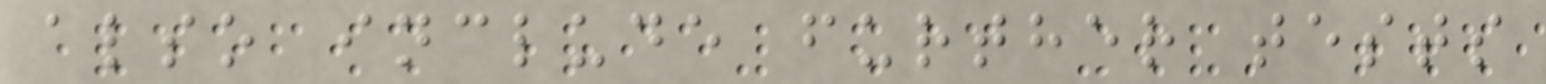also include further tests
